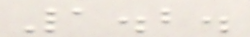1.2.
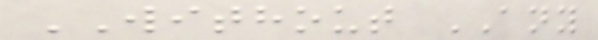WITHOUT ANY
